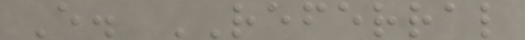E. REFERRAL
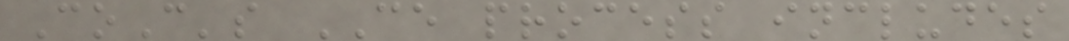CoC's CE process includes
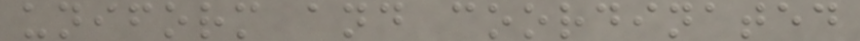uniform and coordinated
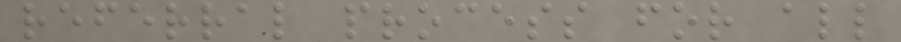referral process for all
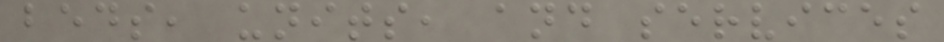beds, units, and services
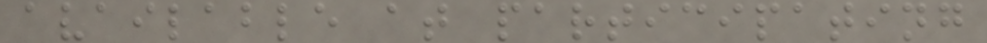available at participating
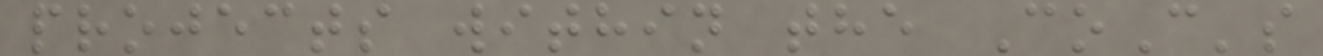projects within the CoC's
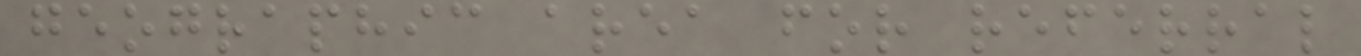geographic area for referral
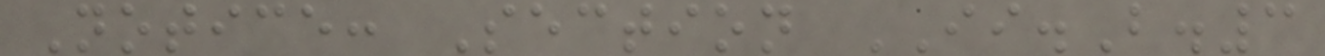Notice: Section II.B.3
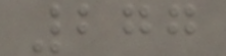277
